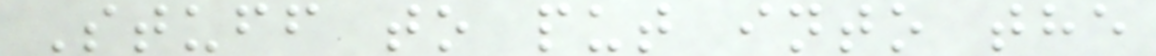Stuff to put into the
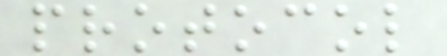protocol
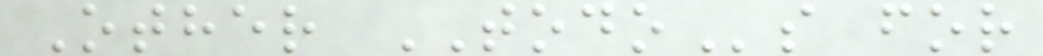Other TODOs for
